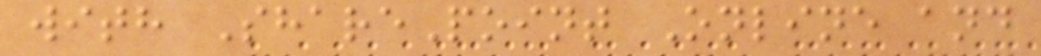with SharePoint Online and
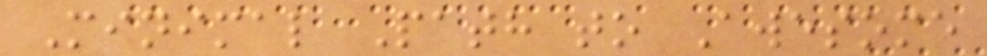Minimal Path to Awesome
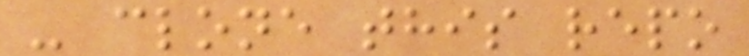- clone this repo
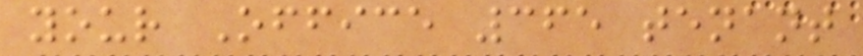your Office 365 tenant
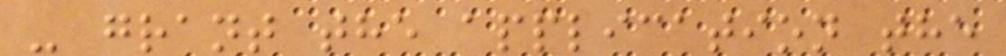- grant the application the
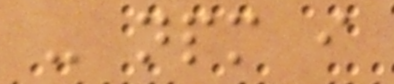- npm i
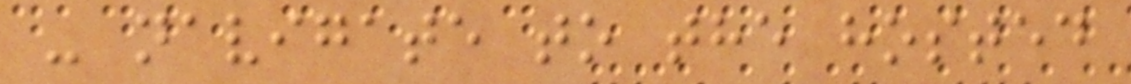- navigate to the hosted
